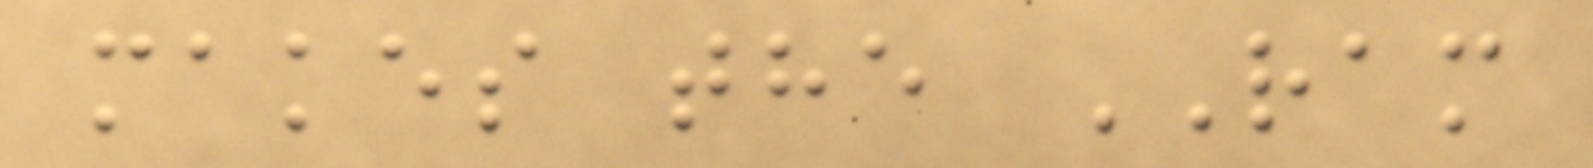makes the RAM
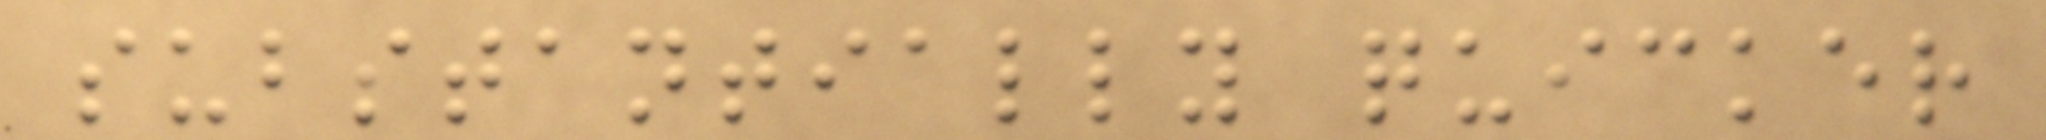substantially quicker
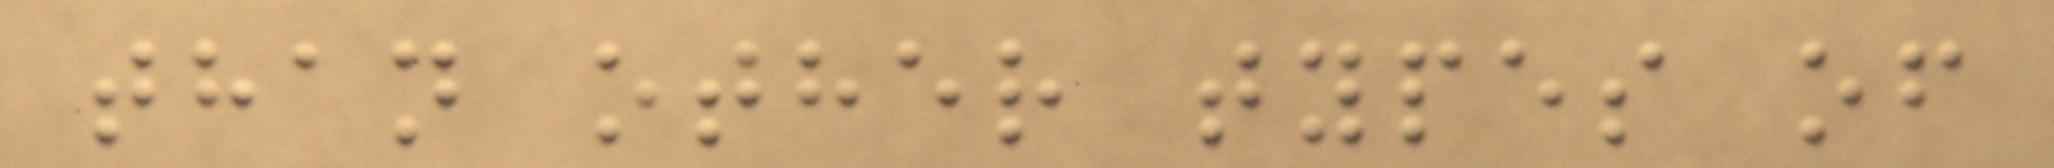than other types of
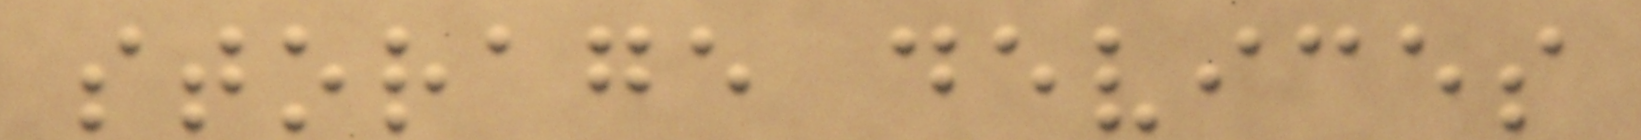storage devices
